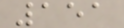151
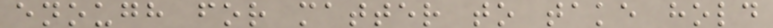enough for matter to take hold
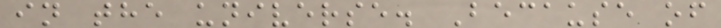in the universe. Because of
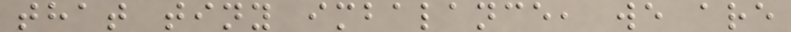that tiny imbalance, we are
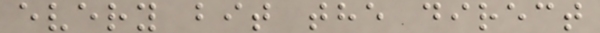every bit the direct
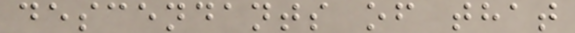descendants of that
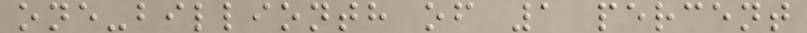one-billionth of 1 percent
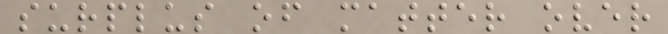surplus of matter over
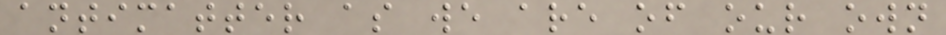antimatter as we are of our own
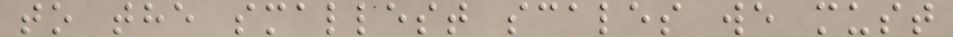to the smallest scales we must
